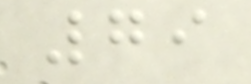79
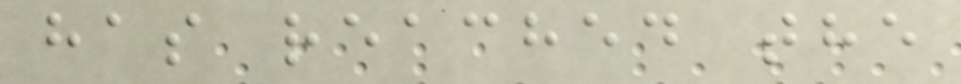has reached the
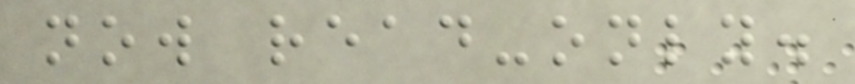now read-only.
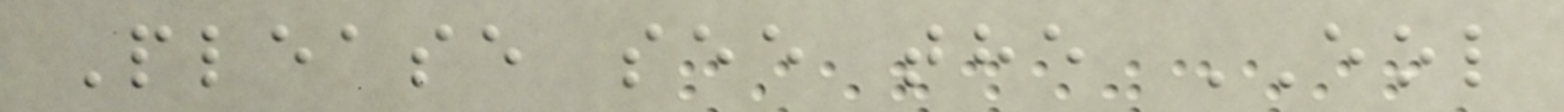Please see the EOL
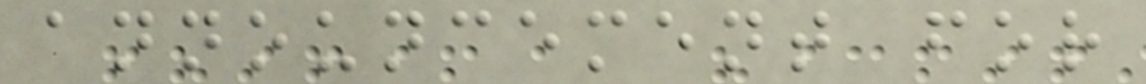announcement for
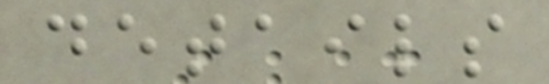details
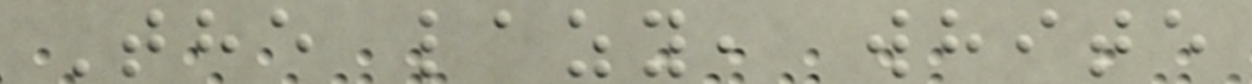The lazy, white
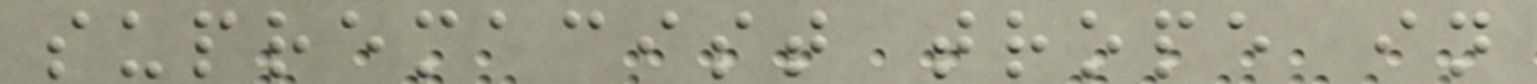supremacist trope in
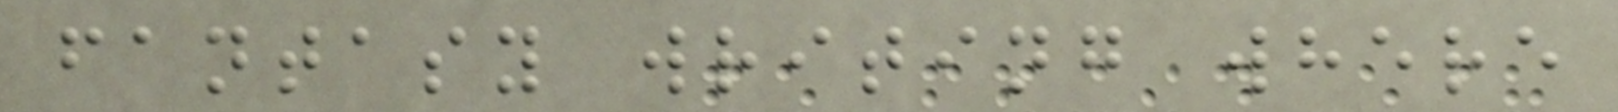fantasy writing where
